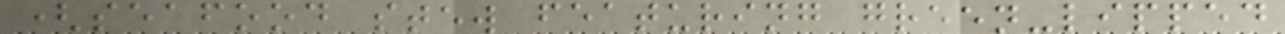(seafood stew featuring green-lipped
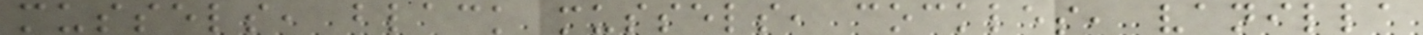mussels, black mussels, cockles, vanilla
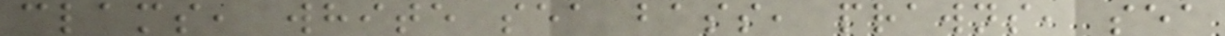clams, white sea bass, prawns, sea
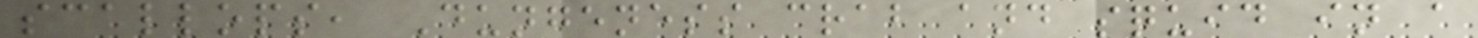scallops, Dungeness crab and squid in a
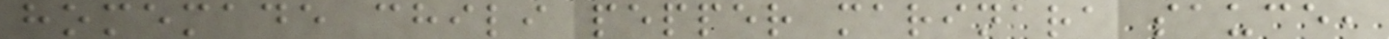homemade chili pepper marinara sauce,
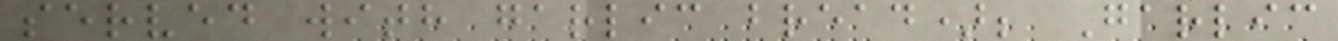served with garlic bread); Garlic
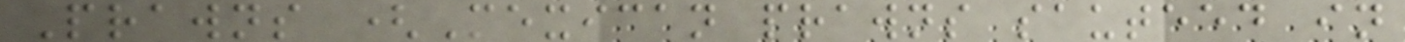Prawns (Mexican prawns sauteed in
